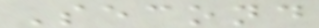Second
